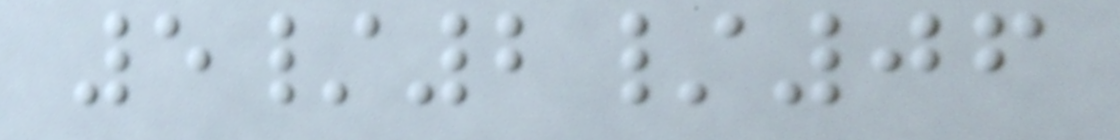5/2/06
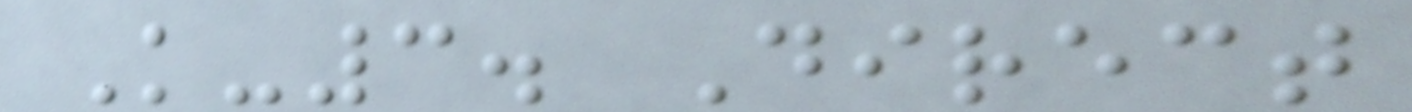K-3. Direct
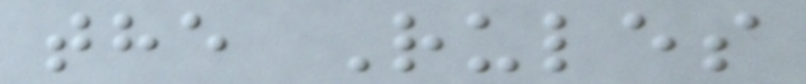the Rules
